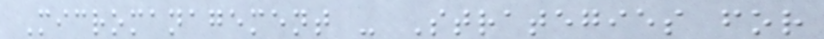Micromanagement - Strategies for
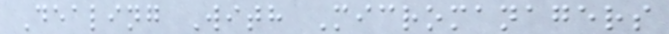Dealing With Micromanagers
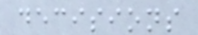decisions
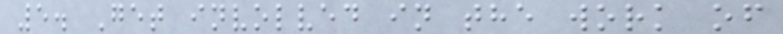5. Get involved in the work of
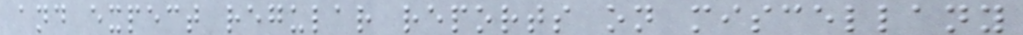and expect regular reports on miscellany
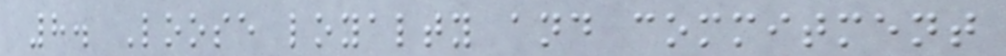8. Loose loyalty and commitment
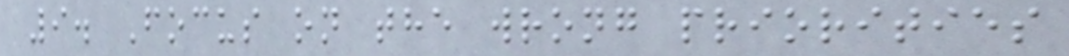9. Focus on the wrong priorities
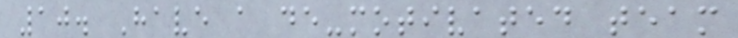10. Have a de-motivated team
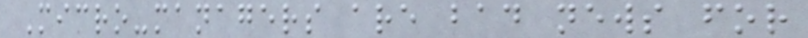Micro-managers are bad news for
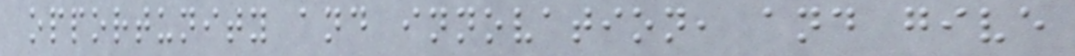opportunity and innovation, and give
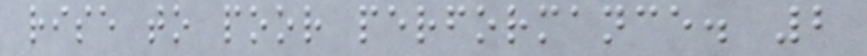rise to poor performance. 2
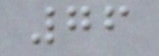76
